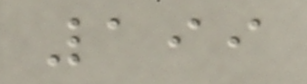199
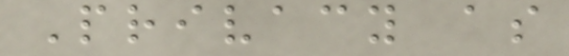Privacy as
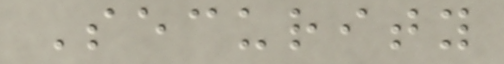Security
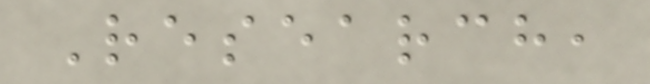Research,
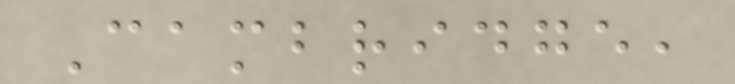Cambridge,
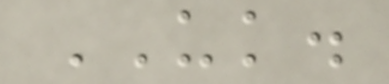UK.
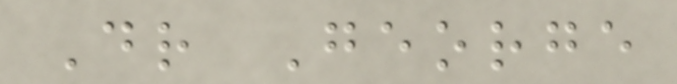Dr George
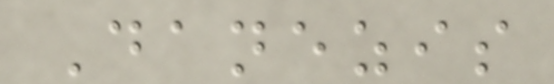Danezis
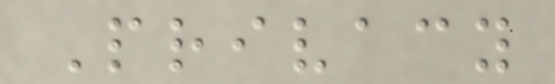Privacy
